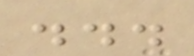...
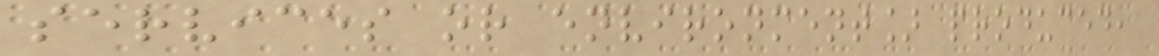services or environment] produced,
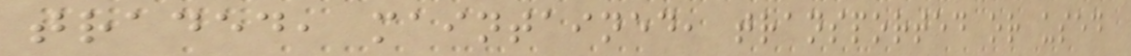traded, maintained, transported or used
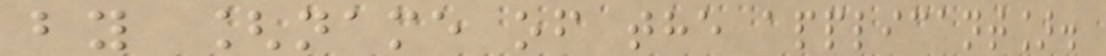by [name of the applicant].
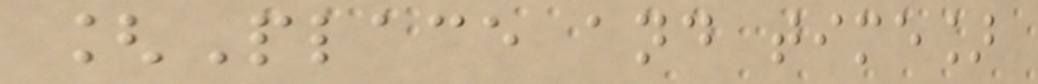[Place and time]
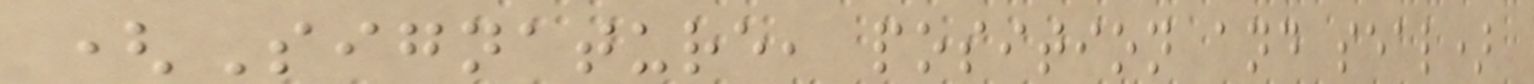(Signature, position and seal)
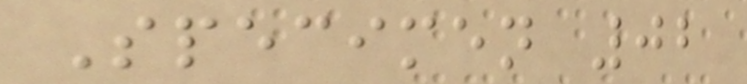Specimen 02
